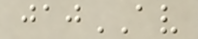jajAV
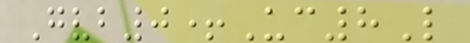Gvb0+Uc8L
